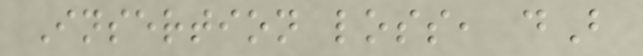Insertion loss, dB
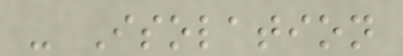- Isolation
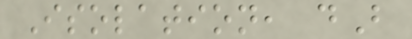Isolation, dB
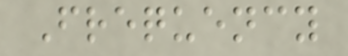Frequency
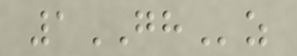1GHz
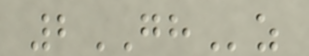2GHz
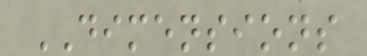DIMENSIONS
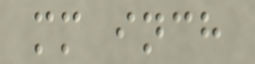mm inch
